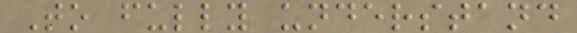To fully understand
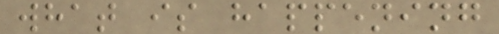what is happening
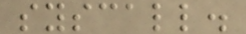syscall.
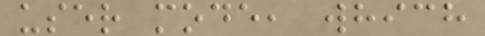user mode, which
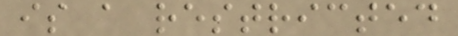is a restricted
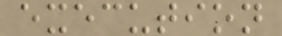execution
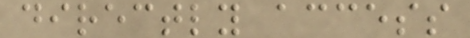directly access
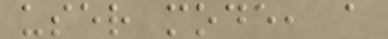user mode, a
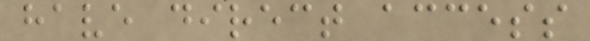have direct access
